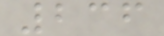236
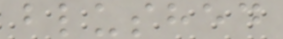blushed
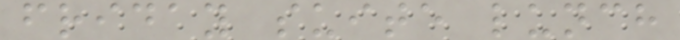friday suite lunch
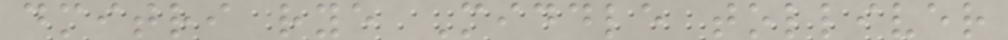dmitri rye Middle tolliver
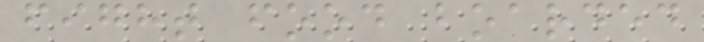fight food boarded
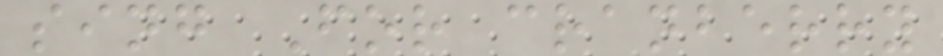sing For cranberry
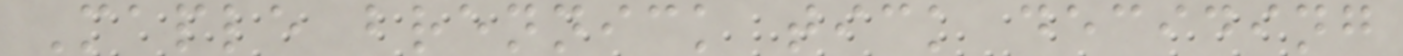Maple brennick tick deciding
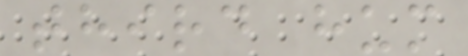third hum
